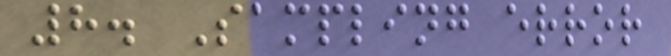8. Sampling error
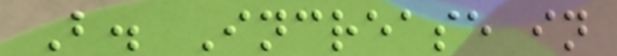B. Increase in
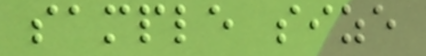sample size
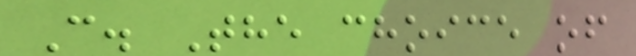C. The choice of
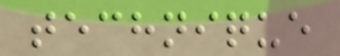technique
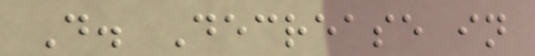D. Decrease in
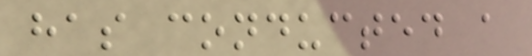has conducted a
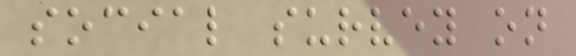social survey on
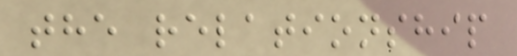the relationship
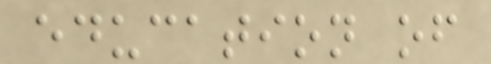education of
